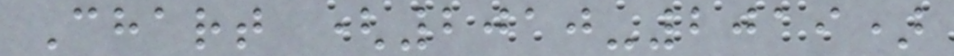Chart (2010-2019)
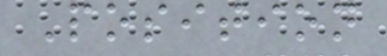Position
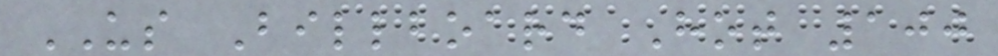US Billboard Hot 100
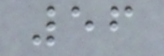56
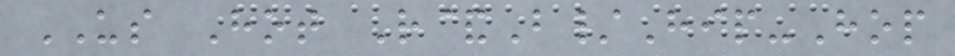US Hot R&B/Hip-Hop
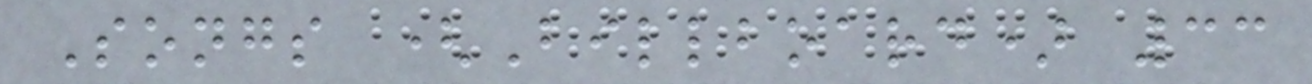Songs (Billboard) 33
